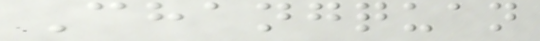Changquan
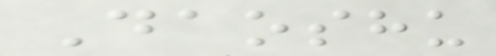Daoshu
